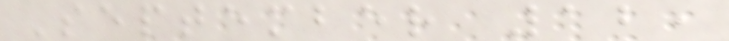September 12,
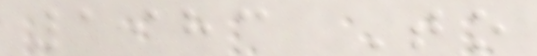1983 To
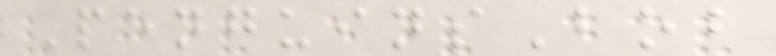PenguinsBob
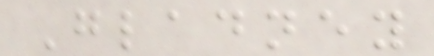Gladney
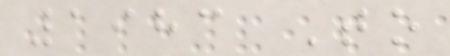1983 To
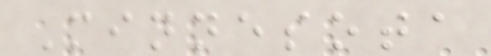Minnesota
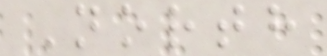North
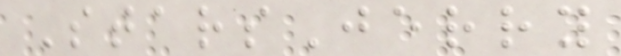StarsJerry
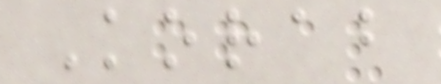Korab
